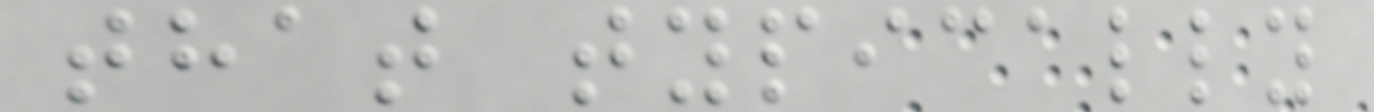that typically
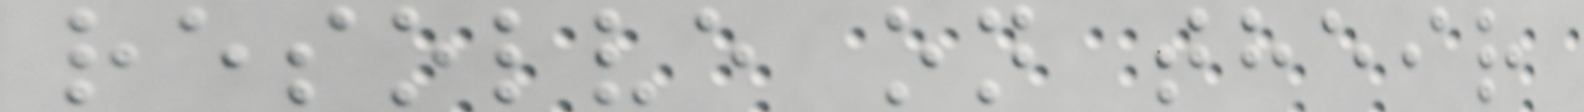resolve on their
